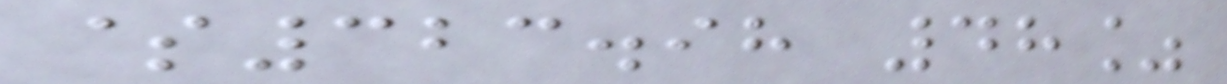$323.98 48%
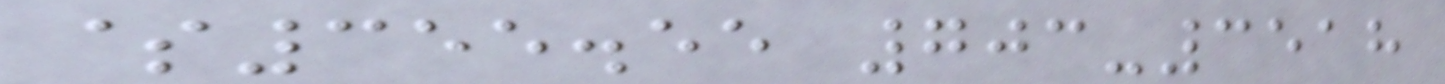$355.55 703-3518
